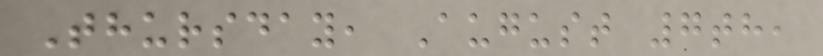Thursday, August 7th,
